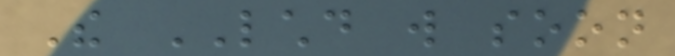The LCHD will soon
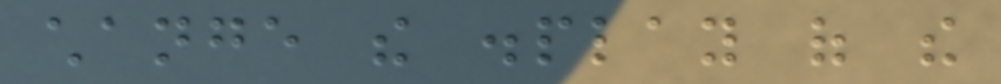change the display of the
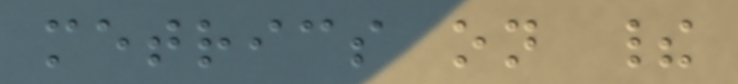metrics on their
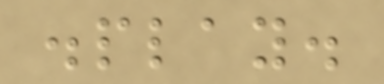display.
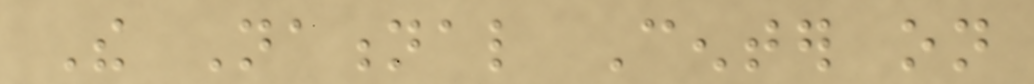The National Center on
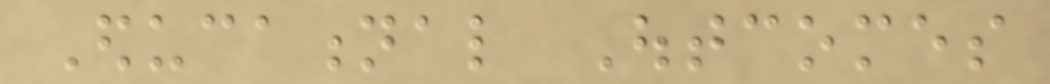Educational Outcomes
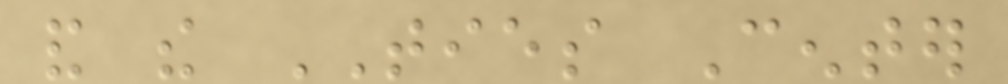and the TIES Center
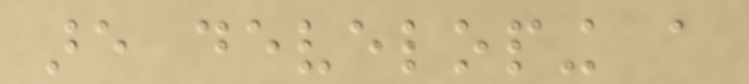are developing a
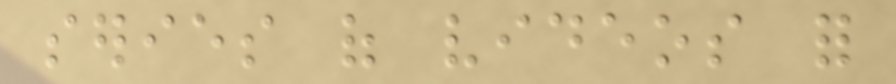series of videos for
